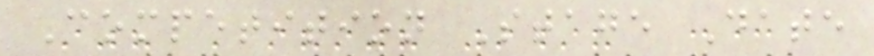Competition Stage Date
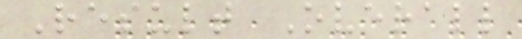Result Overall
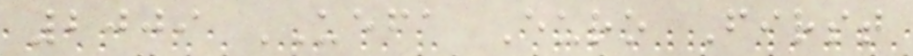2009 UEFA Euro First
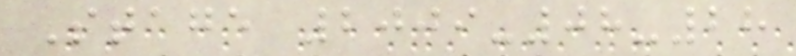Stage 2009-08-28
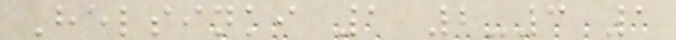Helsinki 1 2-3 1
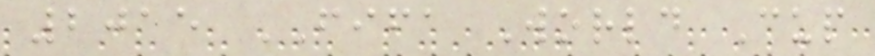2015 FIFA World Cup
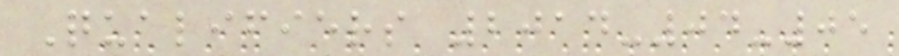Qualifiers 2014-04-05
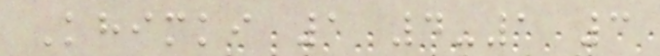Khimki 1 4-1 3
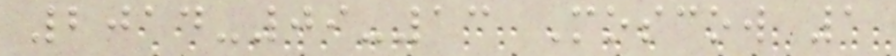2014-09-13 Moscow 1
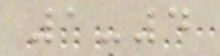1-4
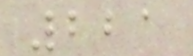221
